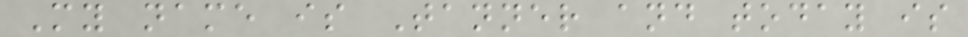My name is Tanner and today is
